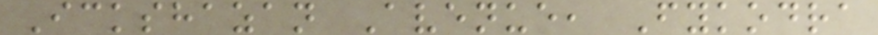Ickshazan Avenue, Fykodra
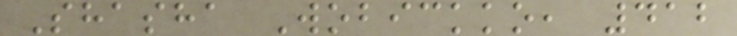Shasha Wobickko, 412
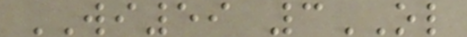WI59 3OL
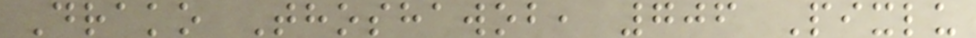Drako Thoshawob, 706 Pixlu
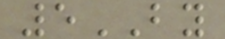5BY
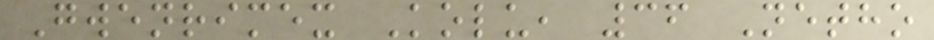Gwenrimex Kolu, 36 Netho
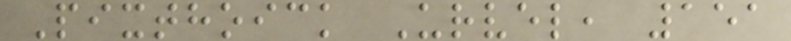Pixthoick Urvel, 151
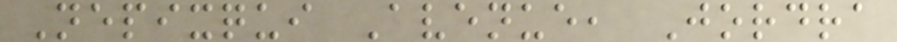Nepixqui Avenue, Jordra
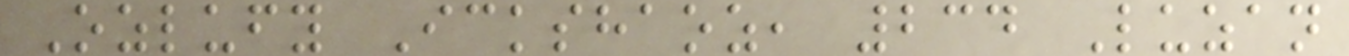Ozlufy Ickshaoz, 234 Luzan
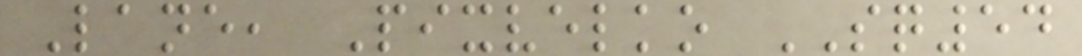Lane, Pixvelko SQ54
